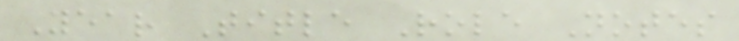Year Title Role Notes
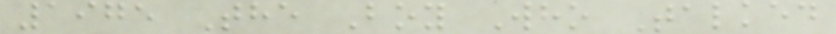1975 The Boy Who Talked
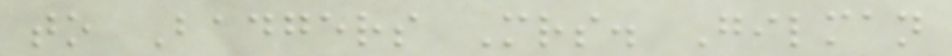to Badgers Mrs. Gilman
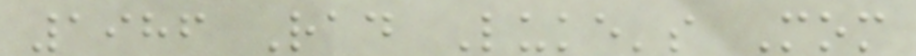1986 Rad Luke's Mom
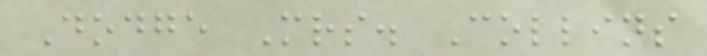Dodge Mrs. Collins
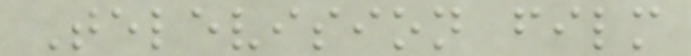Television film
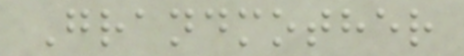Grandmother
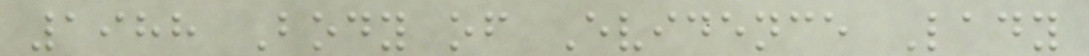1988 Body of Evidence Lady
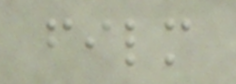film
